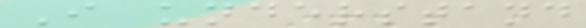I understand
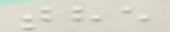the
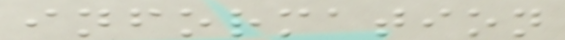information
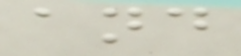and
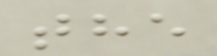the
